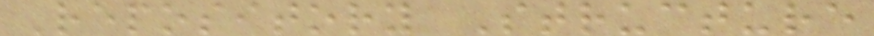Repository Structure
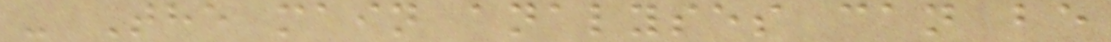- The main analyses can be
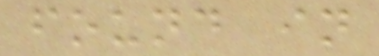found in
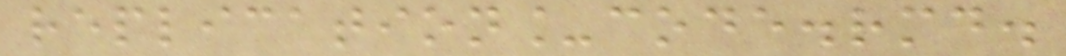replication_code.rmd.
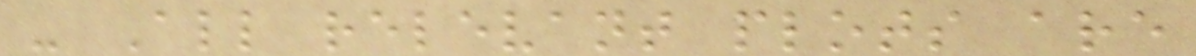- All relevant plots are
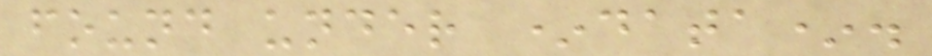found under *data*.
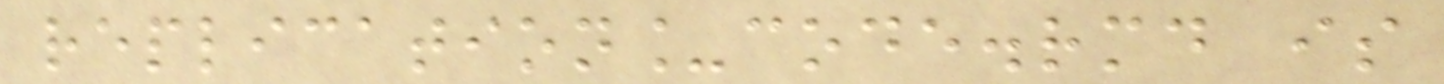replication_code.rmd is
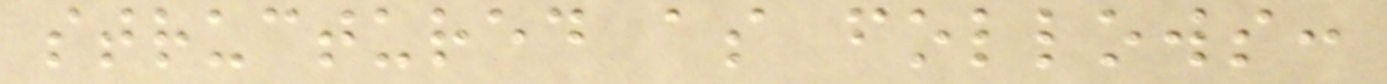structured as follows:
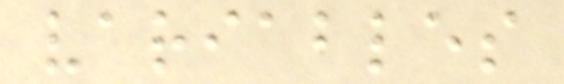variables
